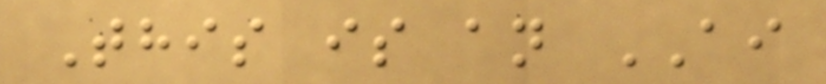This is an AI
